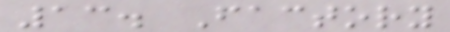13. Factory
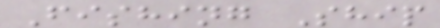Fishing Ship
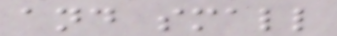and small
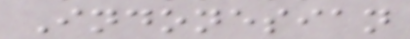Indonesian
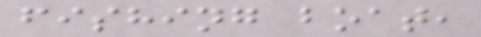fishing boat,
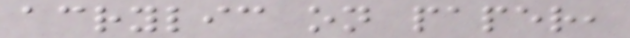acrylic on paper,
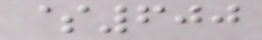$600
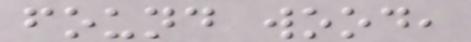found wood,
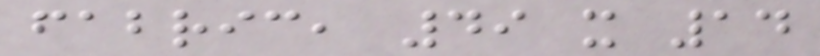fabric, 49 x 14
